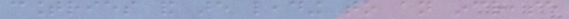countries and are leading to an increase
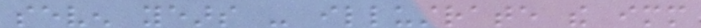seven years - illustrate the immediate
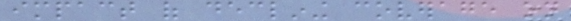impact of declining coverage on
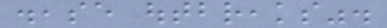disease outbreaks".
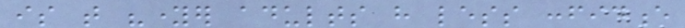is that "younger adults have less confidence
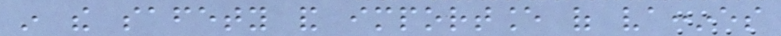in the safety and importance of vaccines
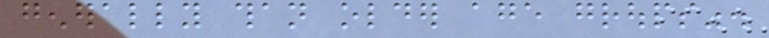generally than older age groups".
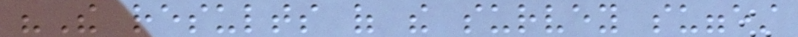"The results of the survey suggest
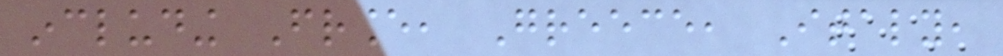including France, Greece, Italy,
